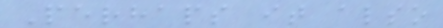Perhaps it also
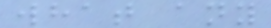what any
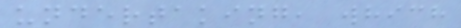undertaking, which
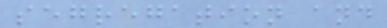segregation and
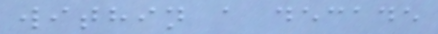within a decade
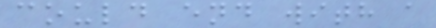could end with a
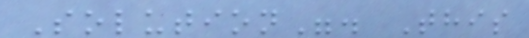Solution". This
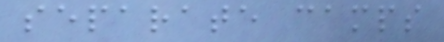separate camps
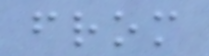from
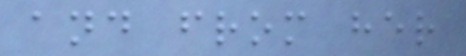and from her
